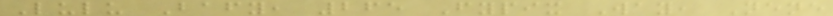Lulu Bafy, 265 Fypix Way, Nene
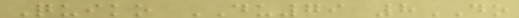Quiko DU79 8DO
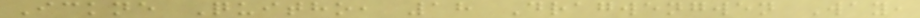Ickne Quitho, 18 Dragwengwen Way,
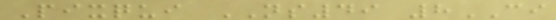Pixqui NS49 8CI
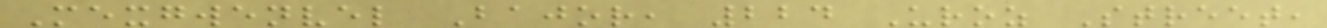Mexgwenvel Bajor, 224 Uroz Street,
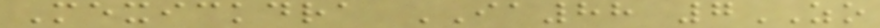Mexickdra IA88 7ZO
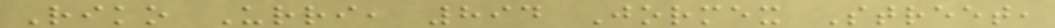Riko Urri, 894 Jormex Street,
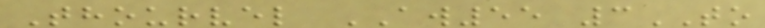Thourvel AW55 3TO
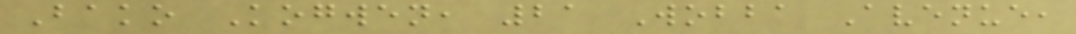Bako Kogwen, 21 Wobba Avenue,
